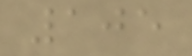105
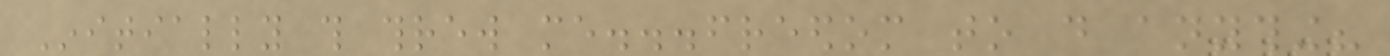Initially this threw me...freedom to do anything?
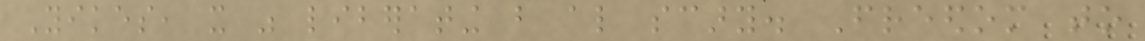Yikes, it was liberating but also scary. Freedom to
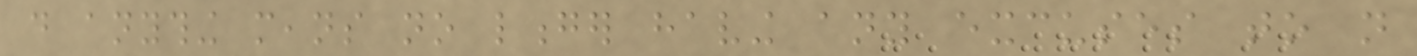do anything means no longer having any excuses to not
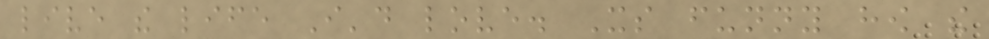live the life I'd love. Its funny how the
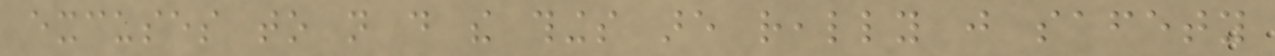excuses to not do the things are really just safety
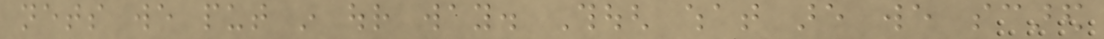nets we put in our way. Though what are we scared
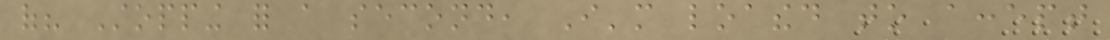of? Stopping for a second, I'm loathed to accept
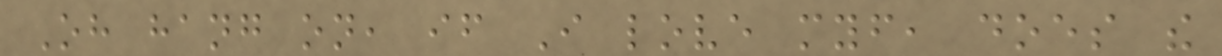Oh hang on, if I love myself, does the
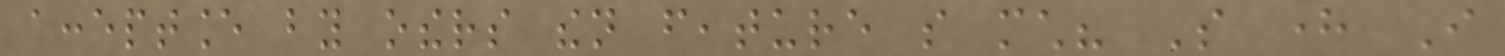acceptance by others then feature so much? So here I
